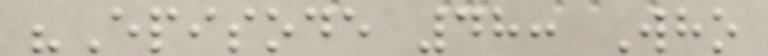"Episode 48: Who
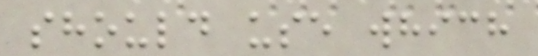should use which
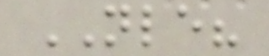NLE?
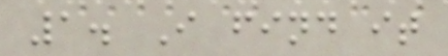1. I find it
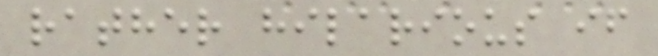rather hilarious if
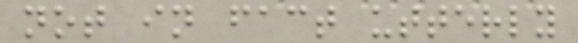not in fact utterly
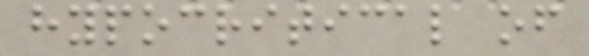hypocritical of
